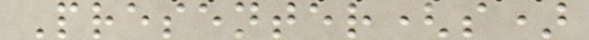Presenter(s)
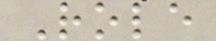Role
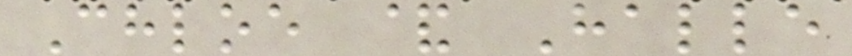Chloe & Halle
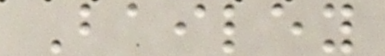Bailey
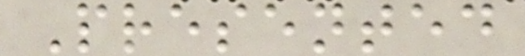Presented
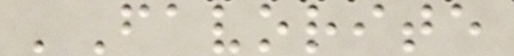'Favorite
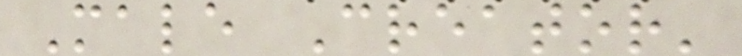Male Creator'
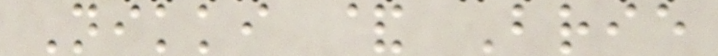Nikki & Brie
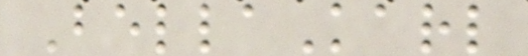BellaKarl
